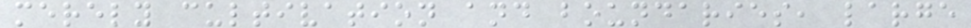merely cultivation and boundaries, large
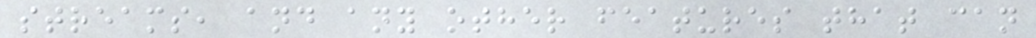streams, and any other features that can
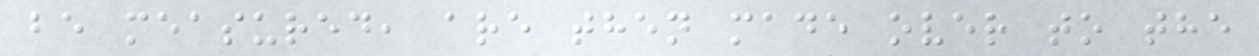be measured, are then made over to the
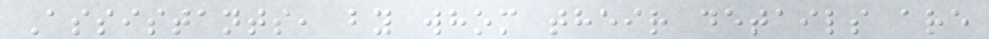Assistants, by whom their details are
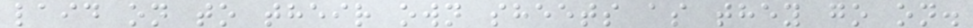laid on to their own sheets as they go on.
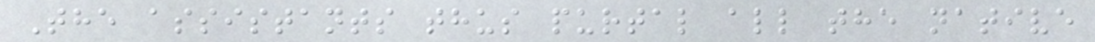The assistants thus purtal all the native
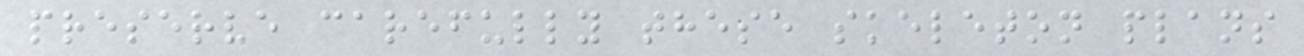preserve carefully these skeleton plans
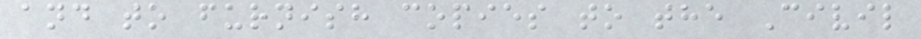and to furnish copies to the Civil
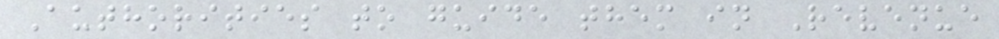Authorities to guide them in Revenue
